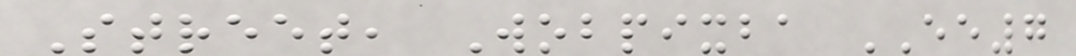Street, Wobpixba EE7
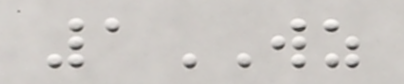1WZ
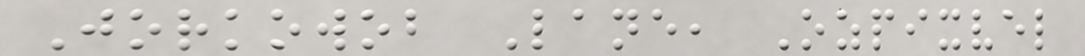Jorkowob Lane, Ozpixvel
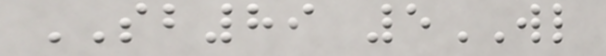SB89 5WL
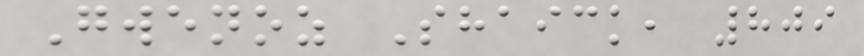Gwenoz Shaick, 809
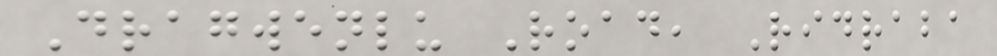Dragwenlu Road, Ridraba
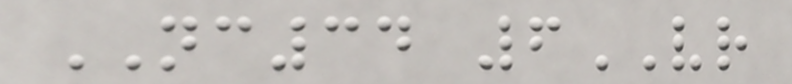NC34 6VR
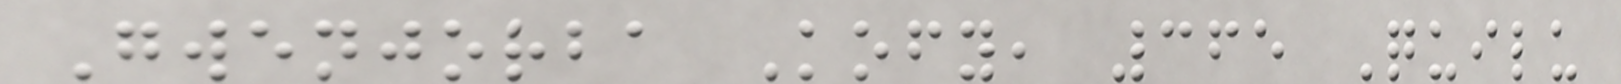Gwenjorba Kofy, 365 Quilu
